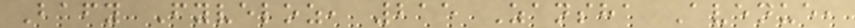Bafy Fyveloz, 215 Zansha Avenue,
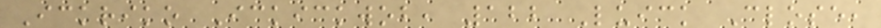Ickriko Ickickwob, 122 Luick Close,
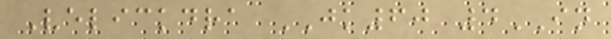Velickdra JK60 4IN
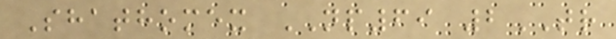Shathomex NP69 2TR
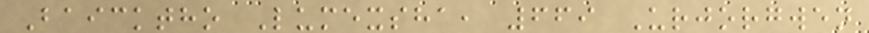Baicktho Lumexsha, 669 Urjorgwen
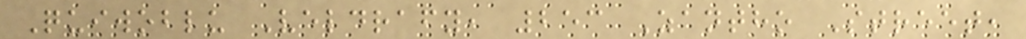Quiwoblu Veldrafy, 253 Zantho Street,
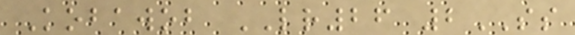Kobawob LR26 2SS
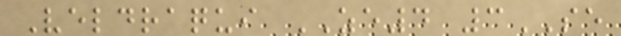Veldraqui ZE4 3SE
